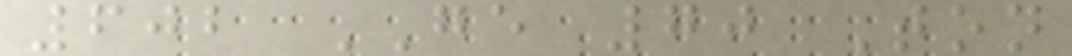602 GE 70 Ton
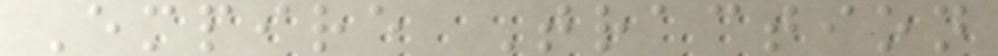Empire Traction
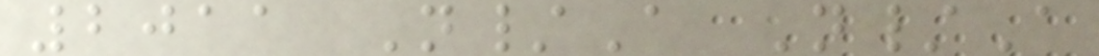2011 N/A N/A
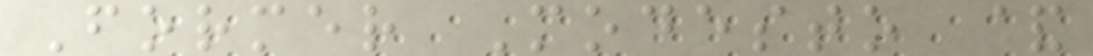Former Modesto &
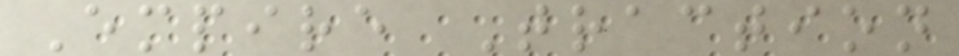Empire Traction
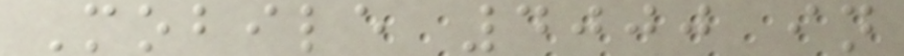Mobile 4000 in
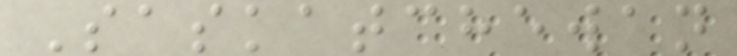Saskatchewan
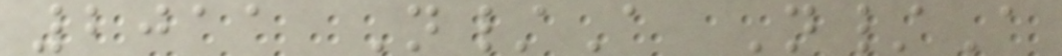2011 N/A N/A
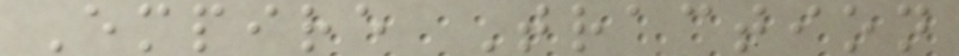Empire Traction
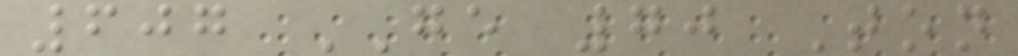607 GE 70 Ton
